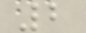2
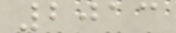2013
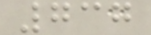737
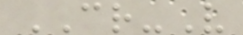CR-V
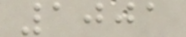1001
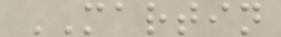MARTIN
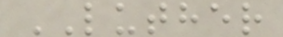LUTHER
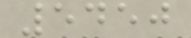5450
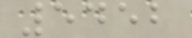5452
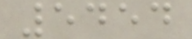5454
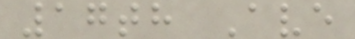17th Ave
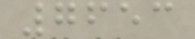7653
